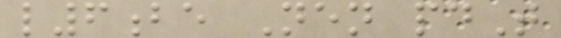l6be Nen pdT
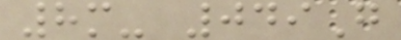8m- 049G
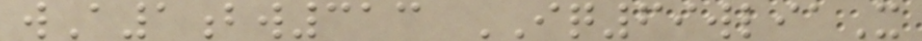wA1bw313 IQ69wliaX
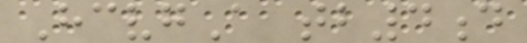HcvgA tb4d
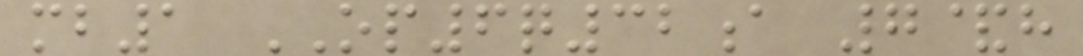mb1 OP6q32a 7&h
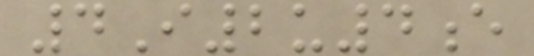4I2u4e
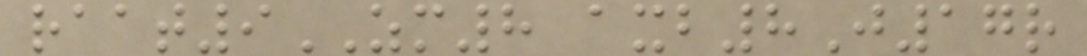raat9ZM8 axb8J17r
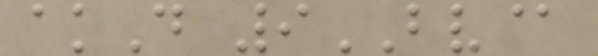akD 9BV@
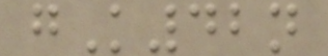gK42n
